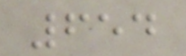654
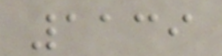1139
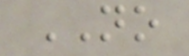NO
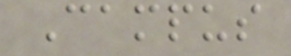Campus
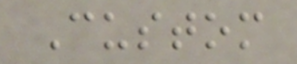Custom
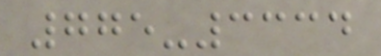775-3334
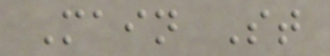Main St
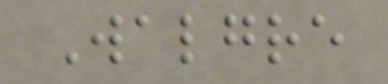Walgre
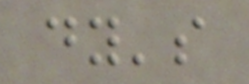dy's
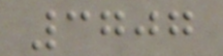3707
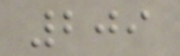209
